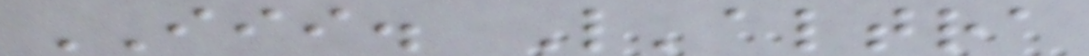III. L'altra
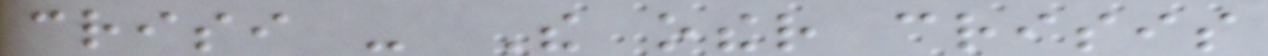crisi - The other crisis
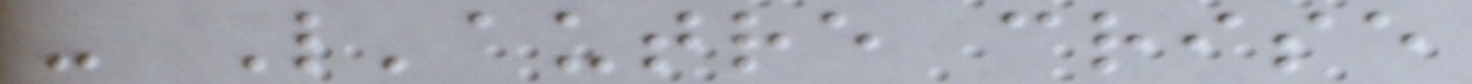- L'autre crise
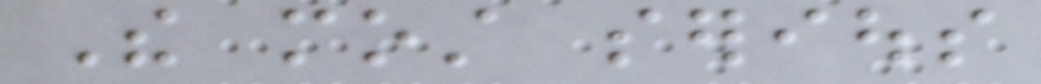The most serious
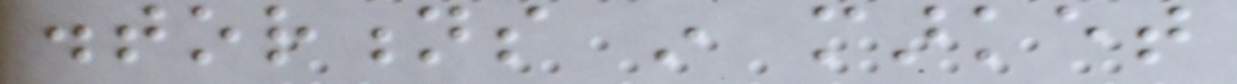distortions in market
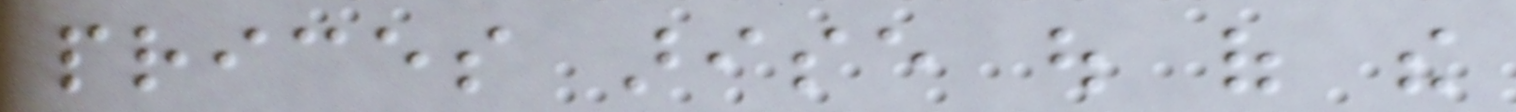prices arise out of the
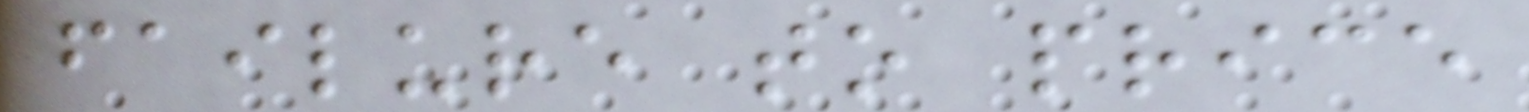failure to price
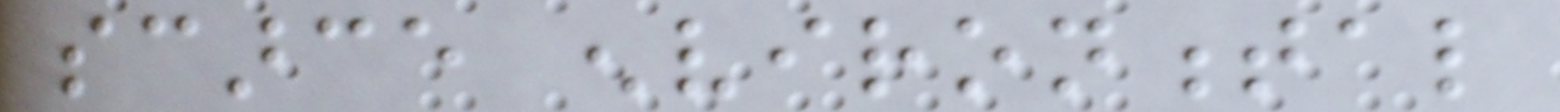scarce environmental
